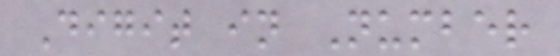Digit in Number
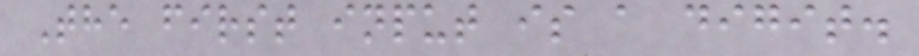The first input is a digit.
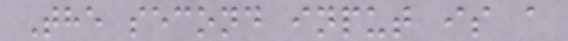The second input is a
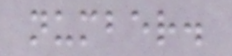number.
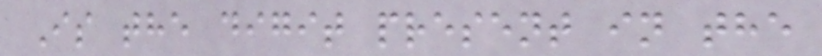Is the digit present in the
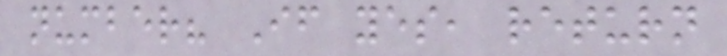number? If yes, return
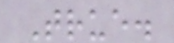True.
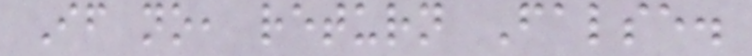If no, return False.
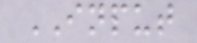INPUT
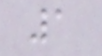1
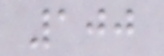100
